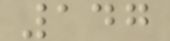147
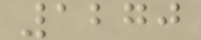1270
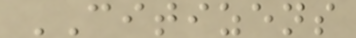CITIZENS
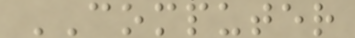COMPUTER
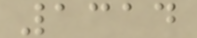1314
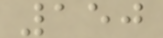150
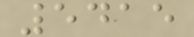5415
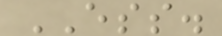ESS.
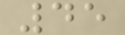45
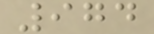974
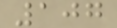107
